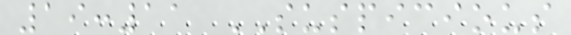19:11 SUSPICIOUS
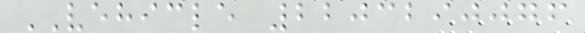VEHICLE 2203290076
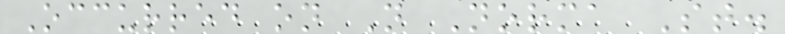Occurred on N Norma St.
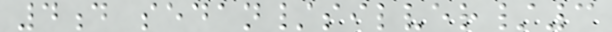4d sedan/silver/3
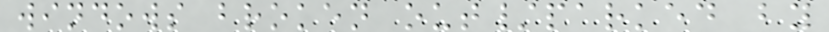windows broken out/parked by
